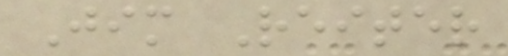Jim Reiter
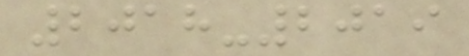2018-2019
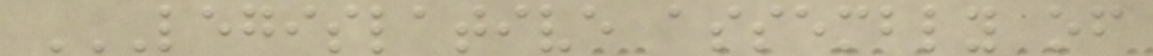LEGISLATIVE ASSEMBLY OF
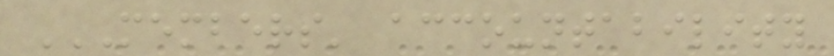MEMBERS' ACCOUNTABILITY
